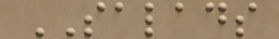SALADS
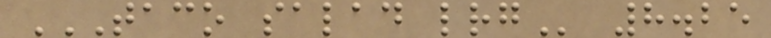TACO SALAD LRG 8.25
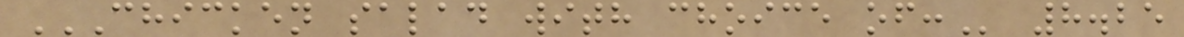CHICKEN SALAD WITH CHOICE OF: 8.25
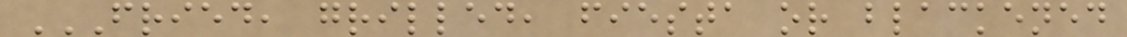FRIED, GRILLED, FIESTA OR BLACKENED
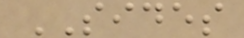SIDES
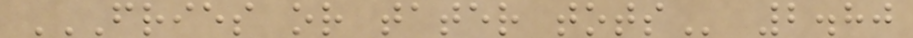FRIES OR TATER TOTS 2.80
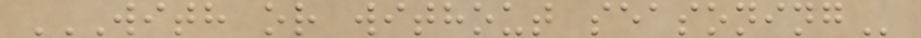WITH OR WITHOUT SEASONING
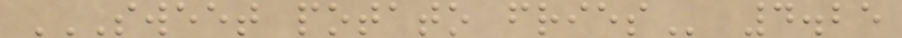SWEET POTATO FRIES 4.25
